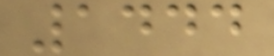1444
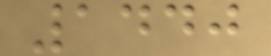1440
